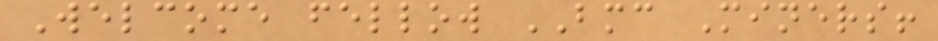Welcome fellow BMC Miners!
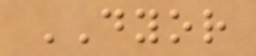DYOR
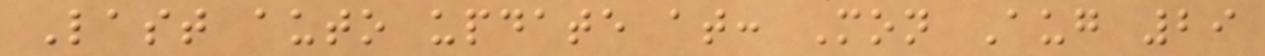Last auto update at: Mon Aug 29
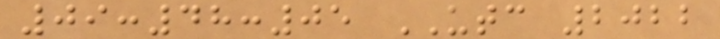09:48:05 UTC 2022
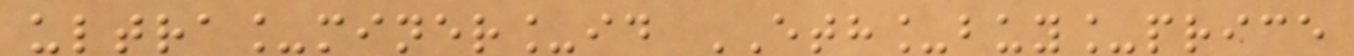ultra_miner_id ETH_buy_price
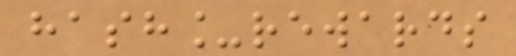hash_rewards
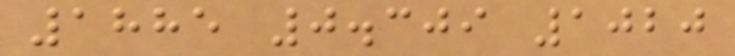1885 0.309 1020
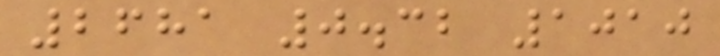2681 0.32 1010
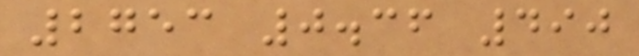2753 0.36 490
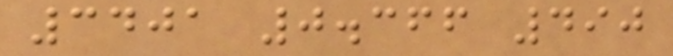3401 0.366 490
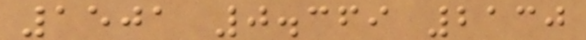1501 0.369 2130
